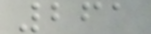261
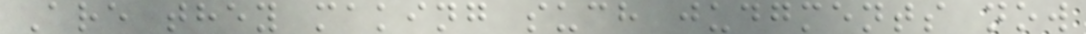Are they making such judgments now
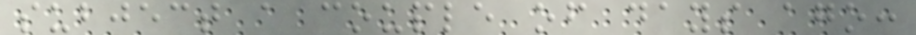subject a couple of days ago:
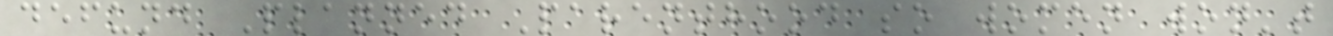defund Planned Parenthood so women won't
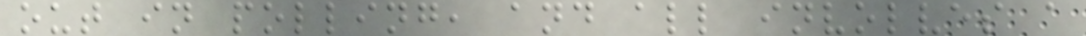out in polling, and all involves a
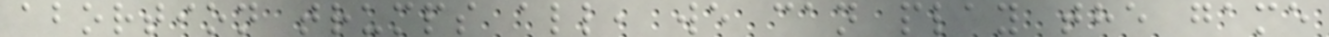abortion trumps all, we can play the game
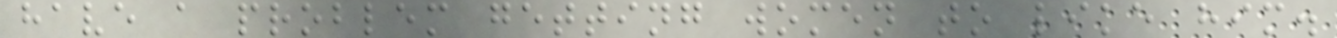have a problem getting women to like him.
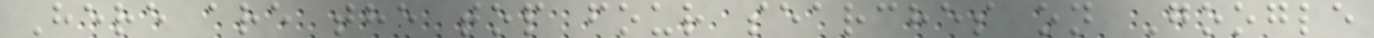Here are the top four searches on Google
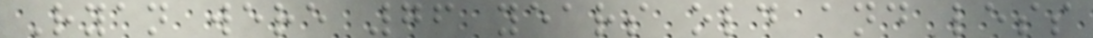Ryan were 76 years old and less
